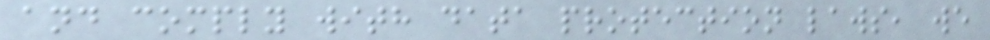and comply with data protection laws, we
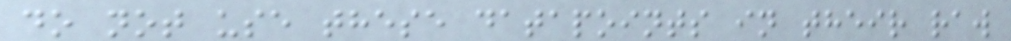do not use these datapoints in their raw
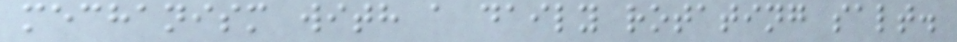mechanism with a daily rotating salt.
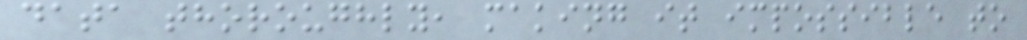data thoroughly, making it impossible to
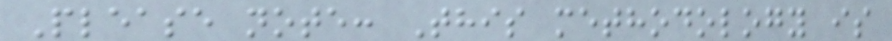Please note: This methodology is
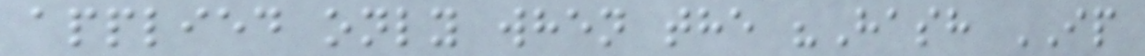applied only when the "Hash IP
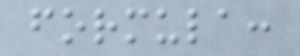formula:
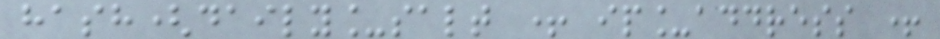hash(daily_salt + ip_address +
